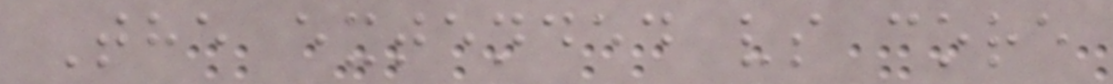The extended vs core
